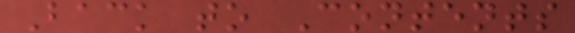Back to Contents
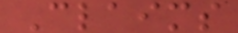Claims
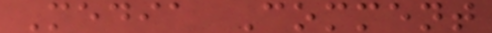Media Comment
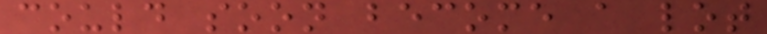could soon become a lot
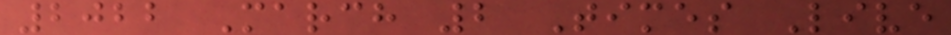2022 March 2 Times Live
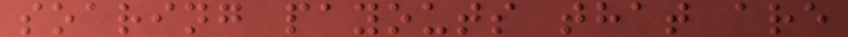soaring payouts that are
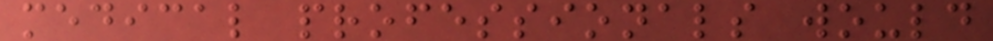medical professionals would
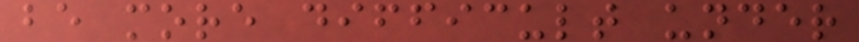be more difficult under
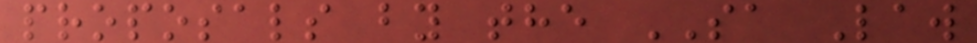proposals by the SA Law
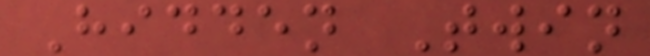Hidden Twin
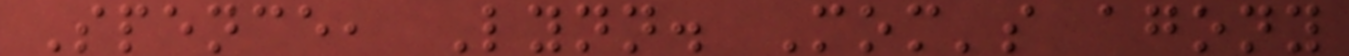Spence, Lynn. Mom's agony
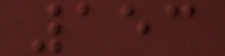153
